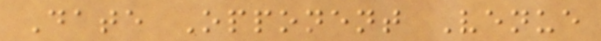Date Opponent Venue
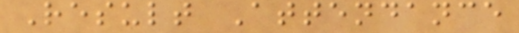Result Attendance
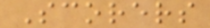Scorers
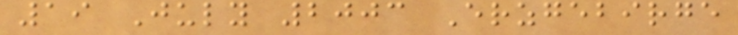19 July 2003 Erzgebirge
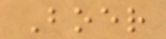Boer
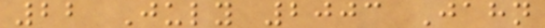22 July 2003 Jahn
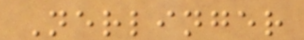Nerlinger
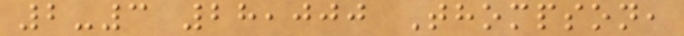2-3 28,000 Thompson,
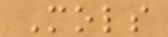Mols
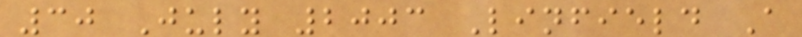30 July 2003 Linfield A
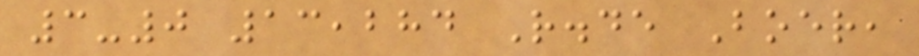3-0 13,284 R.de Boer,
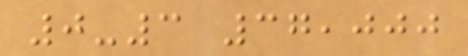0-3 37,000
